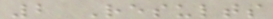2 Results
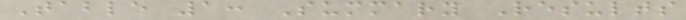Table 1: Summary Results
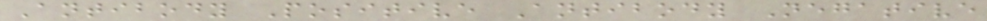Antibody Positive Antibody Negative
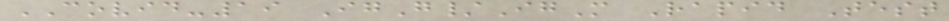COVID-19 IgG/IgM Rapid Test
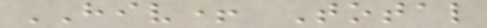HIV+ Total
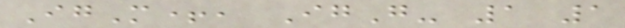IgM+, IgG- 1 1
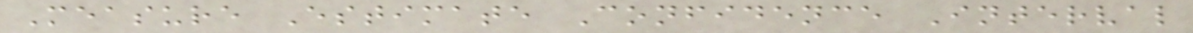Measure Estimate Confidence Interval
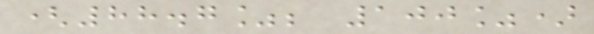(88.7%; 100%)
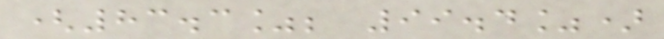(83.3%; 99.4%)
